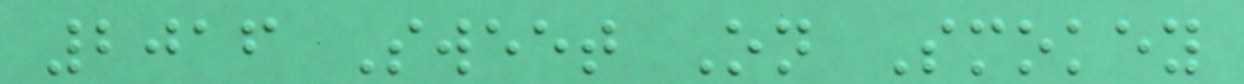2016 Sweet On Smokey
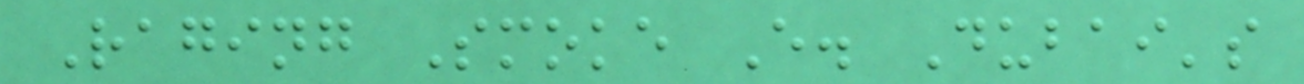Raging Smoke E. Dubai's
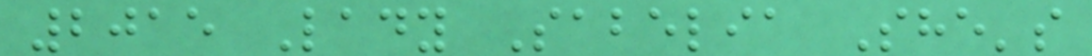2015 Lady Sabelia She's
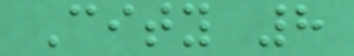City 8
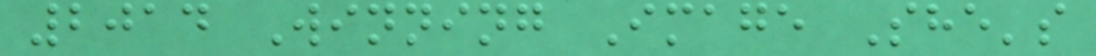2014 Winning Image She's
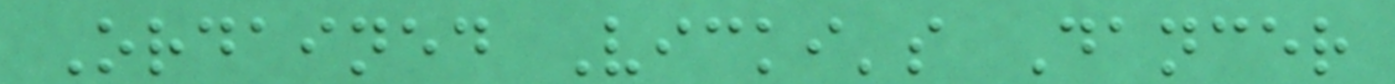Ordained Vicki's Dancer
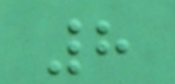8
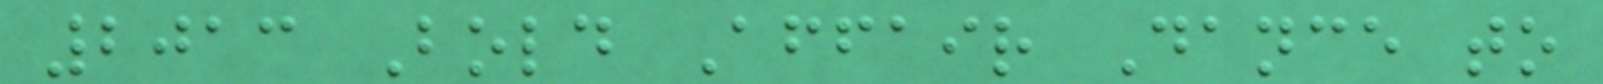2013 Bold Affair Dance to
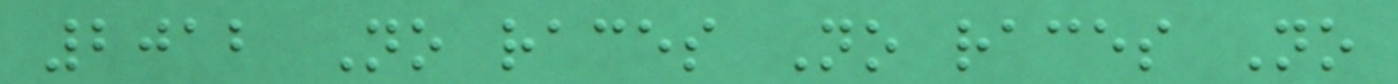2012 No races No races No
